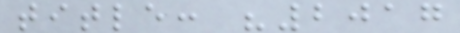title: "2017
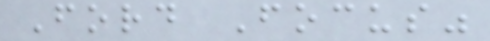Ford Focus"
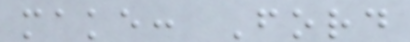make: Ford
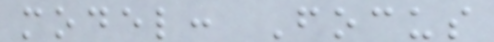model: Focus
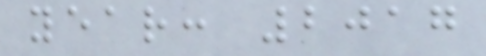year: 2017
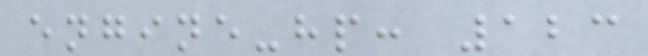engine-hp: 123
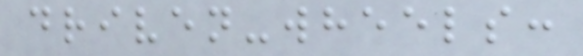driven-wheels:
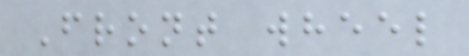Front wheel
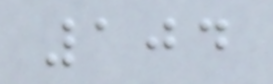104
